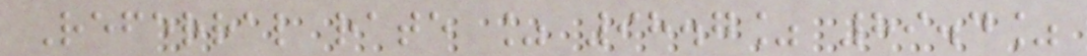Referral rate % 98.7% 89.4%
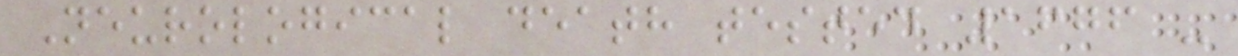Neurological death tested 1676 -
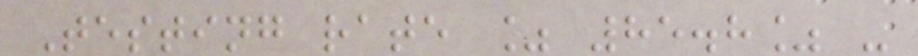Testing rate % 85.8% -
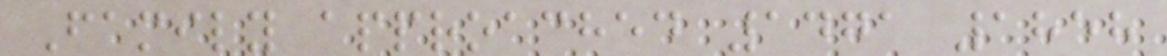Family approached 1471 1858
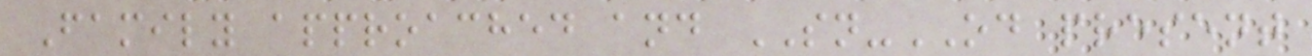Family approached and SN-OD present
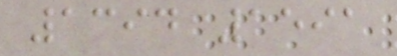1394 1591
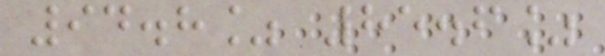94.8% 85.6%
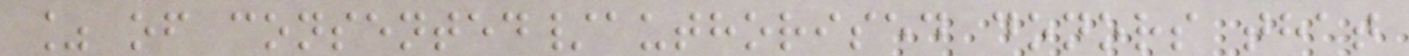% of consented/authorised donors that
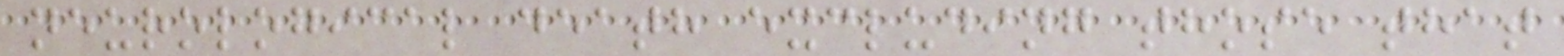neurological death excluding those that
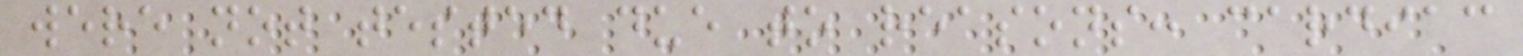were not tested due to reasons: cardiac
